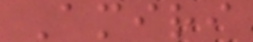Amiri
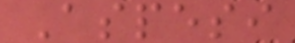Aspesi
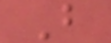B
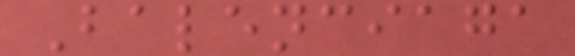Balenciaga
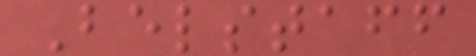Belstaff
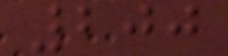200
